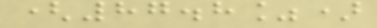(87.8%)
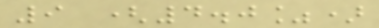9 (4.0%)
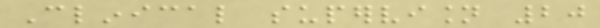Clinical supervision 20
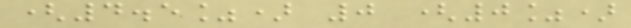(4.5%) 0 (0%)
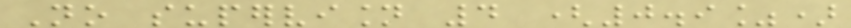No supervision 4 (0.9%)
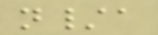n/a
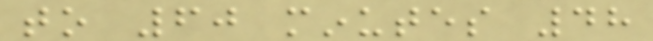to 60 minutes 48
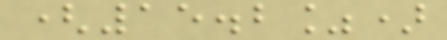(15.2%)
